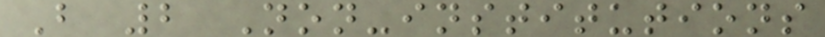B 2 Non-institutions
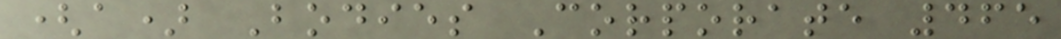(a) Bodies Corporate 465
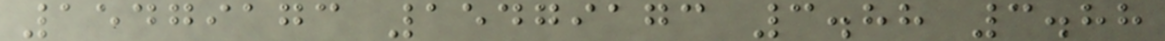15479173 15479173 3.88 3.88
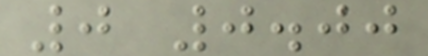0 0.00
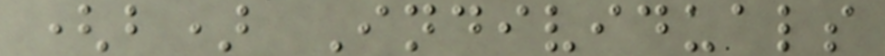(b) Individuals
